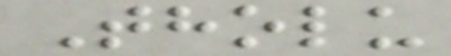Tholu
